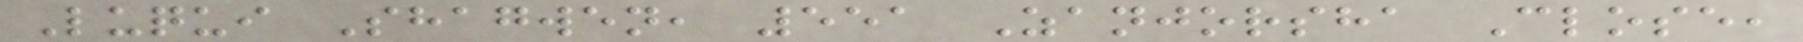Luqui Shagwen, 551 Zanjorsha Close,
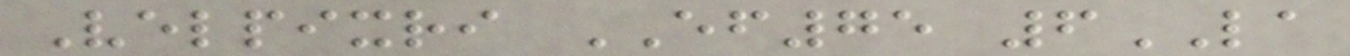Velpixri EF75 6LA
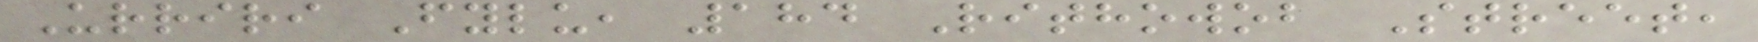Urriri Fylu, 184 Rithowob Street,
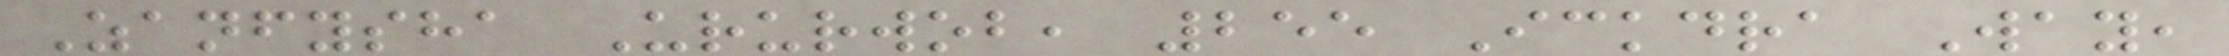Zanfysha Ururwob, 255 Ickdra Way,
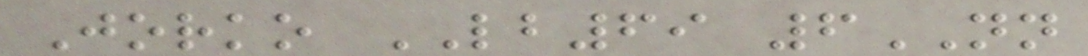Jorko LB69 6NN
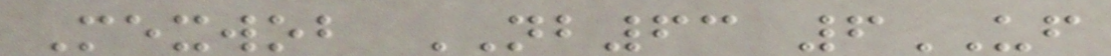Mexwob NB63 6UF
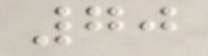70
